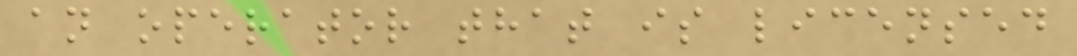an operator that is licensed
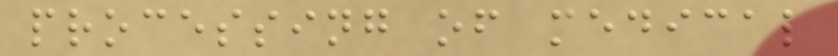processing of medical
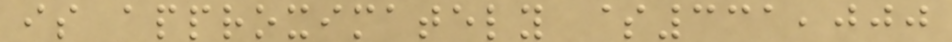is approximately $331,000
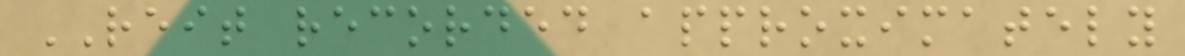REIT recorded approximately
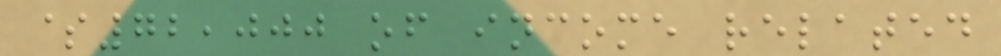$72,000 of income related
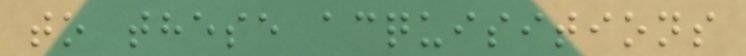to these acquisitions
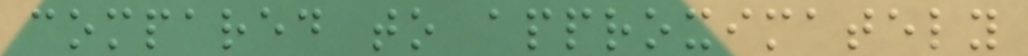compared to approximately
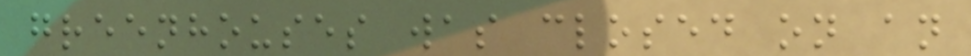greenhouses was closed on an
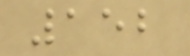152
